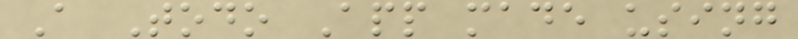A Todo App made using
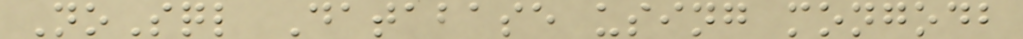NoSql Database using mongodb
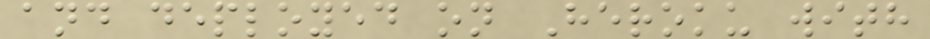and deployed on Heroku with
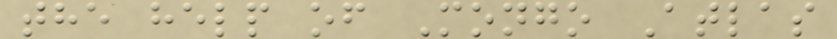the help of Mongo Atlas
